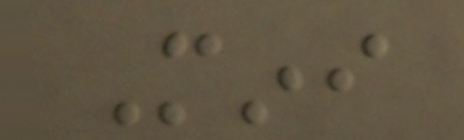Mini
